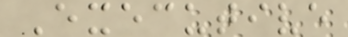Executive
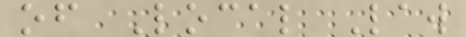of Local Law
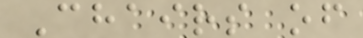Chairs of
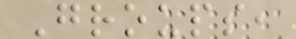Groups,
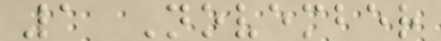1 November
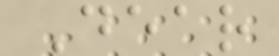Dear
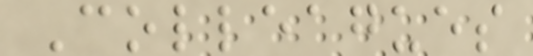Colleagues
